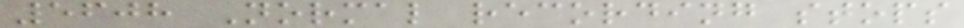5608 Normal recording stops
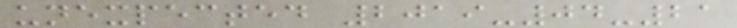unexpected 2019-04-21
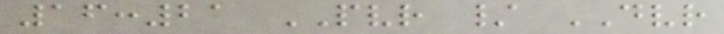16:21 PVR / DVR
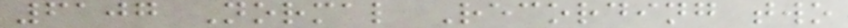6107 Normal Recording two
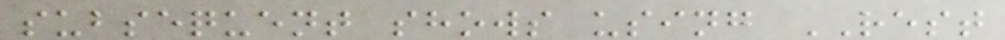subsequent shows using REST
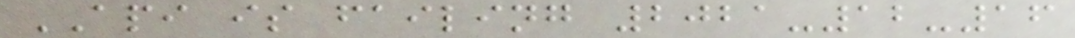API is failing 2021-12-16
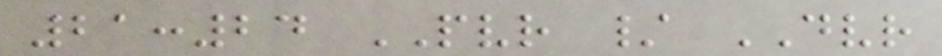21:24 PVR / DVR
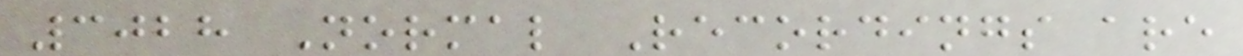3028 Normal Recordings are
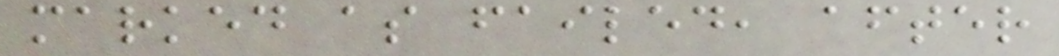marked as failed, after
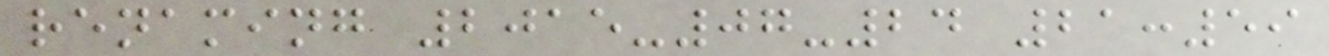renaming 2015-07-24 21:59
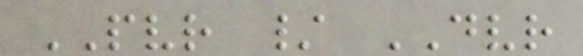PVR / DVR
